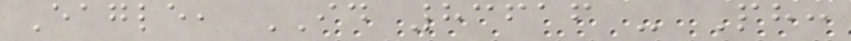Eagle, ID 83616 - Ph:
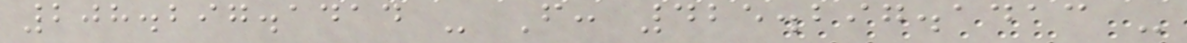208.297.1414 - F: 425.297.1413 -
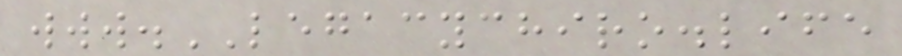www.LEGACYCHIRO.life
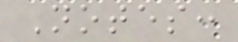Notes:
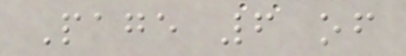Page 6 of
